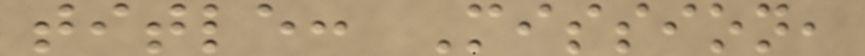title: Mission,
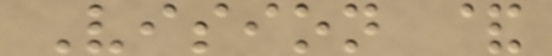Vision &
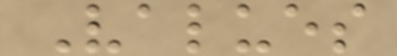Values
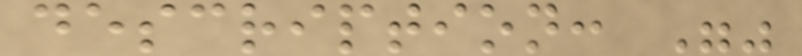description: ""
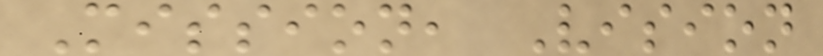Mission, Vision
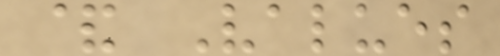& Values
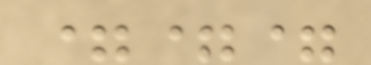===
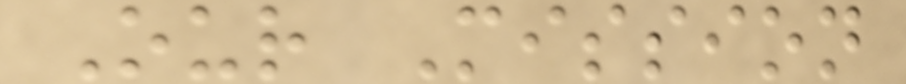Our Mission
